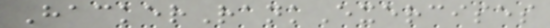HackerRankExercises
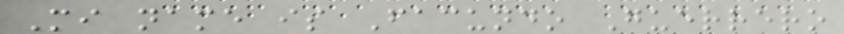Mi name is Facundo Guerrero
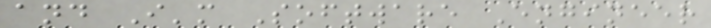and I'm Software Engineer
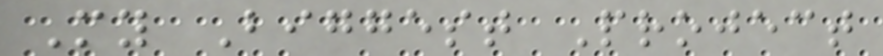My Biggest Project
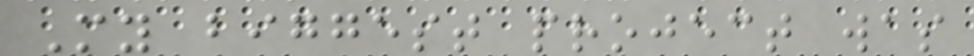My biggest project was
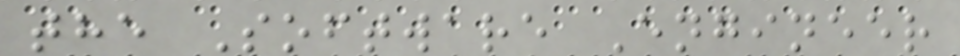the Software Engineer
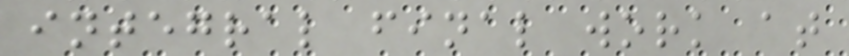integral final work at
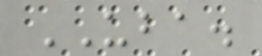UBA.
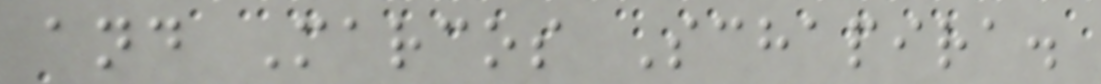and Marcos Schapira.
